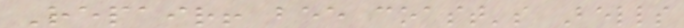Repair! bee coast's Bells
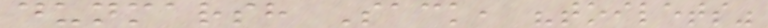dunmarsh Sack, "toilets"
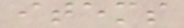items
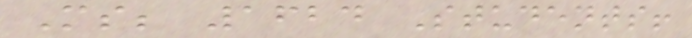Ms; 1624 Students!
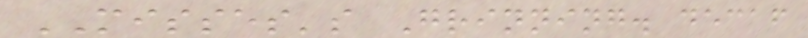MISSES's Grinning. decaf
